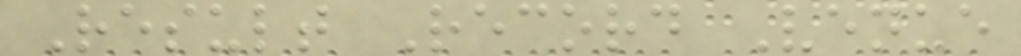Result Record Venue
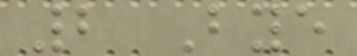2 Bye
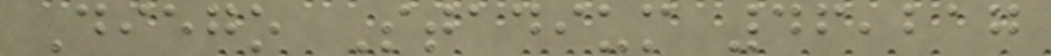Diego Stadium 46,217
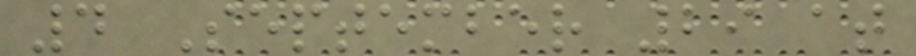4 September 29 at
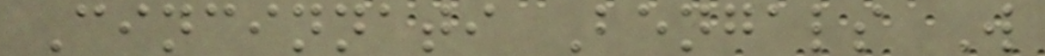Cincinnati Bengals W
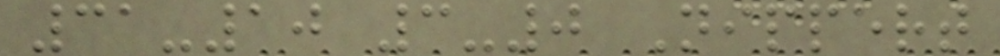31-10 3-0 Nippert
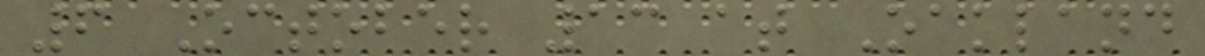6 October 13 at Oakland
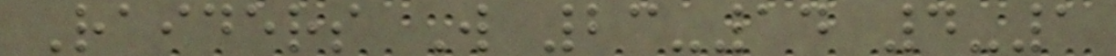Raiders W 23-14 4-1
